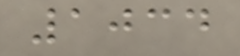1034
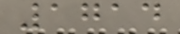1714
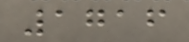1716
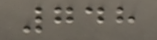748
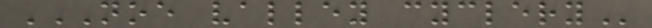NOE VALLEY CYCLERY
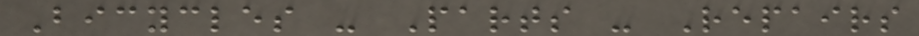Bicycles - Parts - Repairs
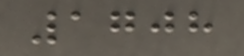1708
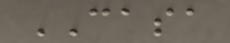CASA
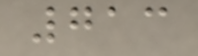713
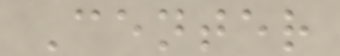Center
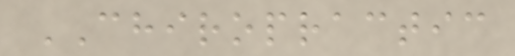CHIROPRACTIC
